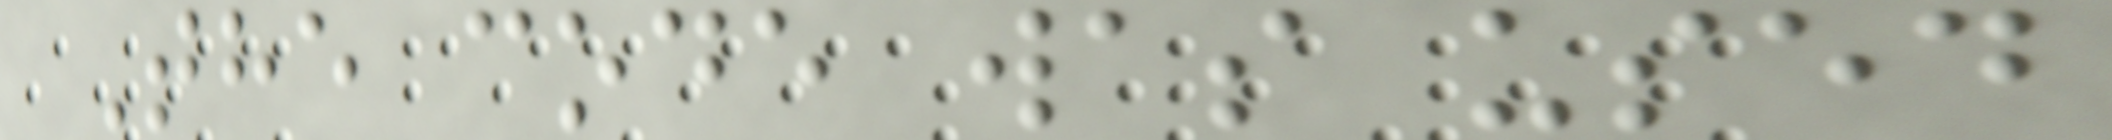The code was used
